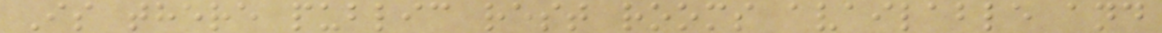Is there public rest rooms available and
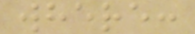where:
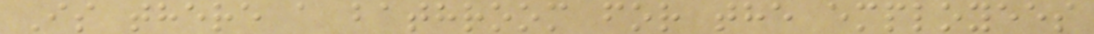Is there a bathroom for the employees
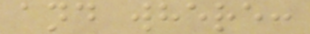and where:
